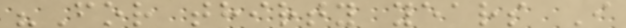"For thirty years I
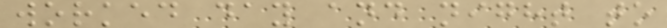worked day and night to
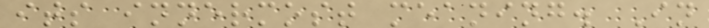its innermost meaning. In
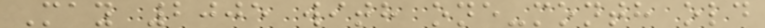May 2005 with one-month old
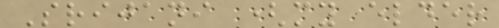Srijani (my elder
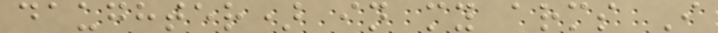daughter) in my arms I
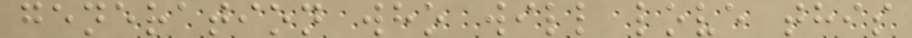generation who will love this
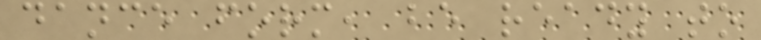dance form, be ready to
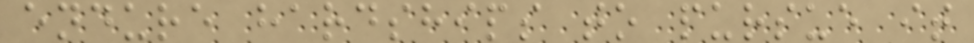endure hardships to pursue it
